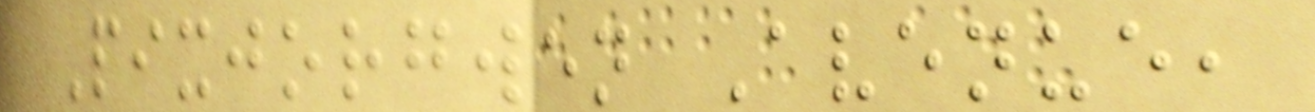Pixjorgwen Avenue,
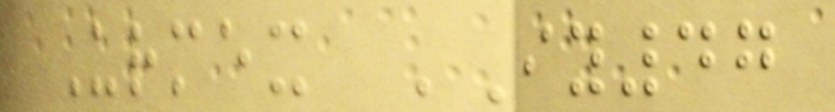Urmex IY47
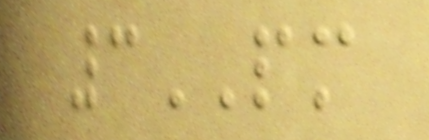3PM
